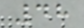48
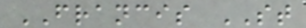FRANCIS ST
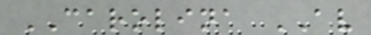CAROLINA AV
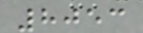8053
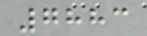7883
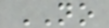NO
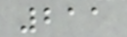211
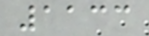1133
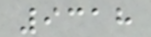9318
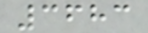3683
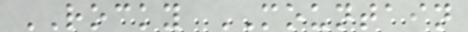ROCKY MOUNTAIN
